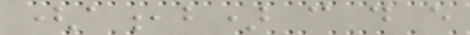(a,b) c d e
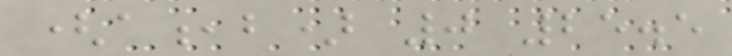(a,b) 0 25.5
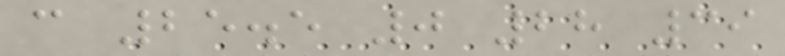c 25.5 0 28 39
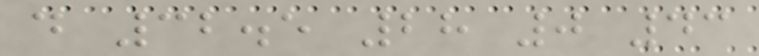d 32.5 28 0 43
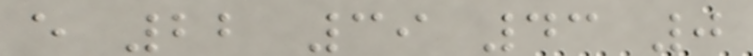e 22 39 43 0
